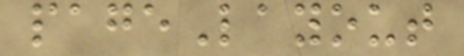pageLayout
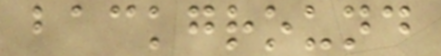background
